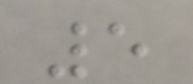5
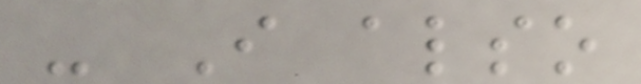- I also
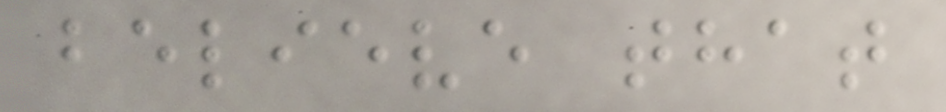believe that
